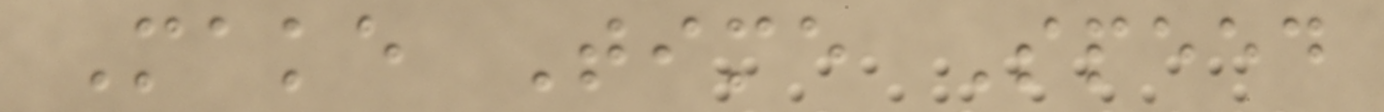Make Time Speed
